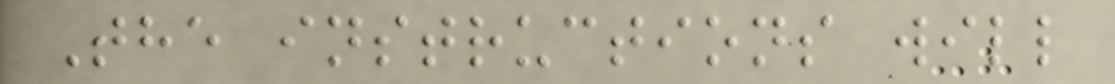The instructions will
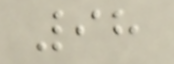98
